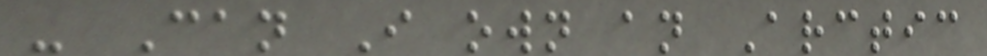- Can I own an Arctic
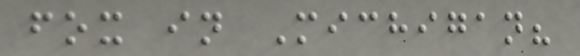fox in Michigan?
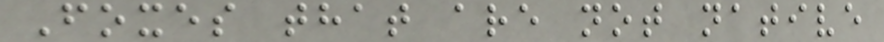Foxes that are not native
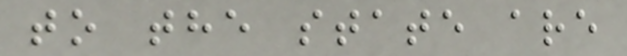to the state are
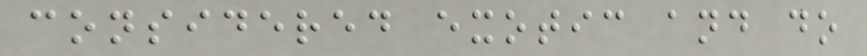considered exotic and do
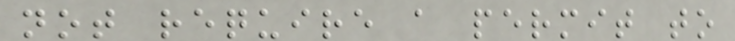not require a permit to
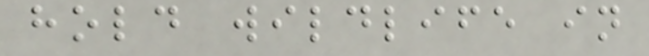hold wildlife in
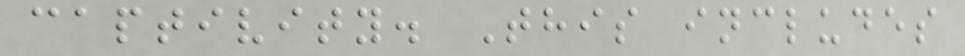captivity. This includes
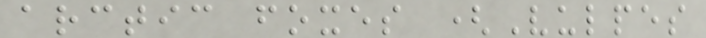arctic foxes (Vulpes
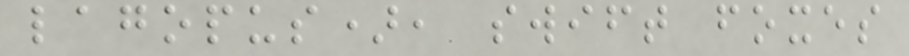lagopus), swift foxes
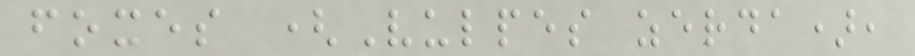foxes (Vulpes zerda),
